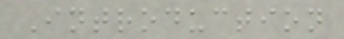Introduction
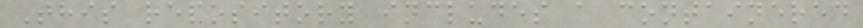This repository includes a containered
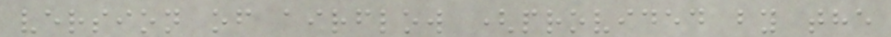version of airflow (provided by the
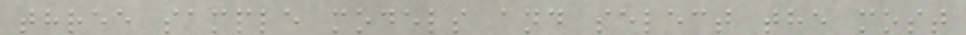three sample models and select the most
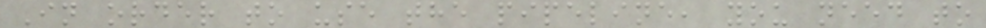In order to use the pipeline, you need to
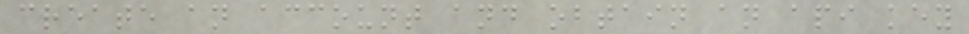create an account and obtain an api key
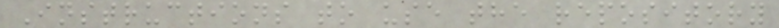Instructions to use the repository
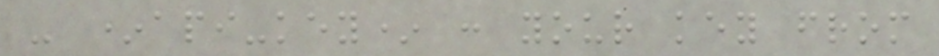- *api-key* : your key from
